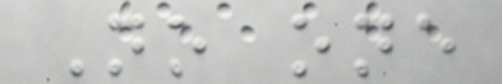No one
